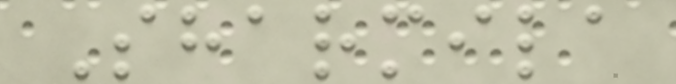Sharmila
